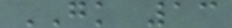GK 13
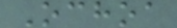Ochoa
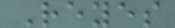Reyes
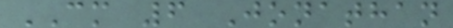CM 6 Jonathan
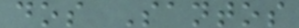dos Santos
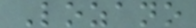Lozano
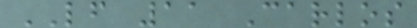LF 11 Carlos
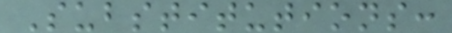Substitutions:
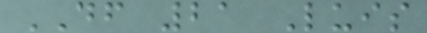DF 21 Luis
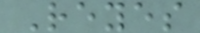Reyes
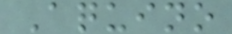Aquino
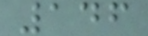146
